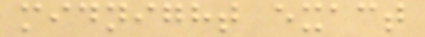midnight exact
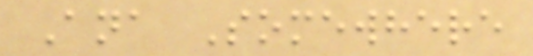Ana Somewhere
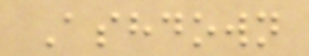Ashdown
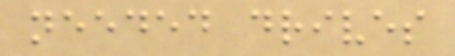needed drives
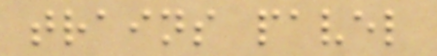trains pavel
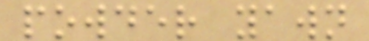powder yawn
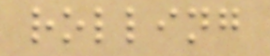rolling
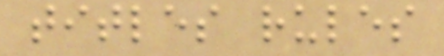titles rules
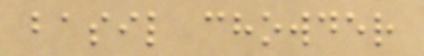basil chowder
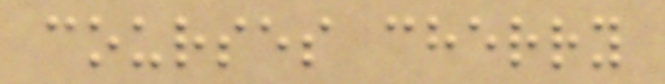courses cherry
